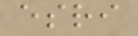esri
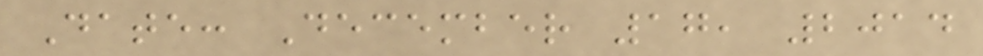Date: December 17, 2014
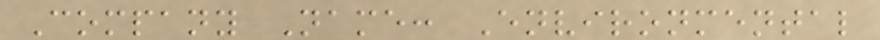Company Name: Environmental
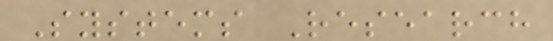Systems Research
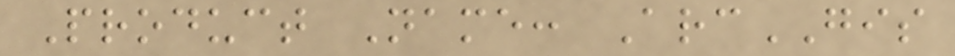Product Name: ArcGIS
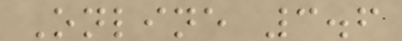Online 3.6
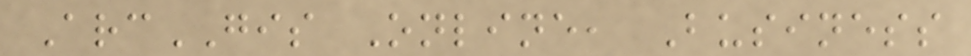ArcGIS Online, Business
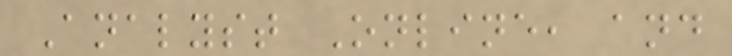Analyst Online, and
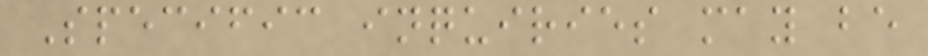Specific inquiries may be
